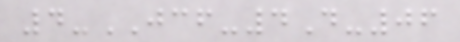4-JCF-4D-06
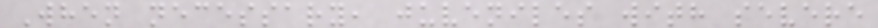When necessary, juveniles with severe
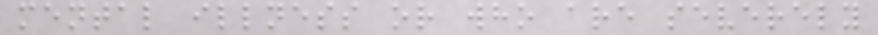mental illness or who are severely
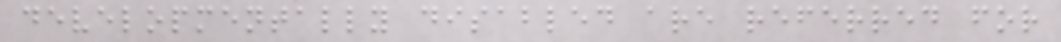developmentally disabled are referred for
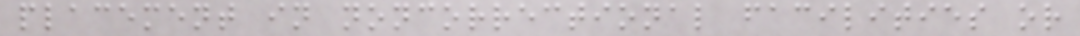placement in noncorrectional facilities or
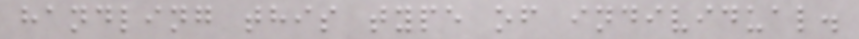handling this type of individual.
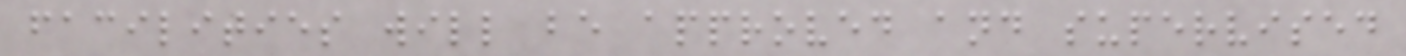facilities will be approved and supervised
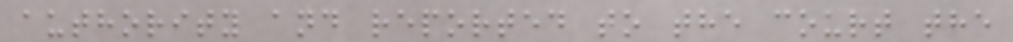authority and reported to the court the
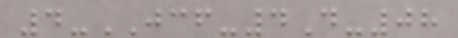4-JCF-4D-08
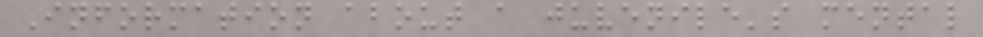Information about a juvenile's mental
